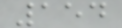154
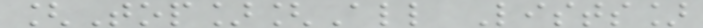[Top][All Lists]
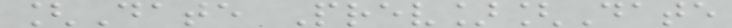[Date Prev][Date
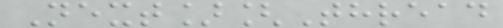Next][Thread
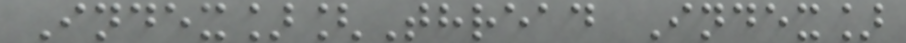Index][Thread Index]
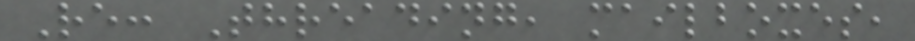Re: Threading, mailboxes,
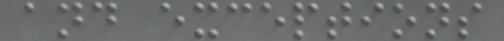and exceptions
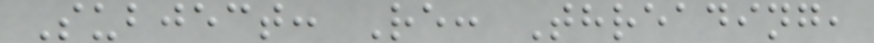Subject: Re: Threading,
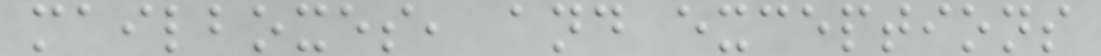mailboxes, and exceptions
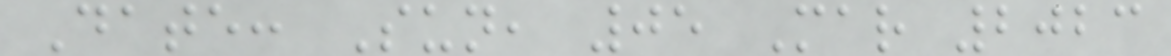Date: Sun, 05 Mar 2023
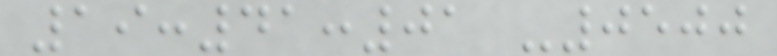19:41:01 -0500
